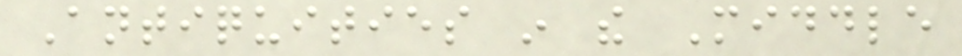Antiquities in the Middle
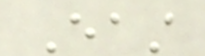East
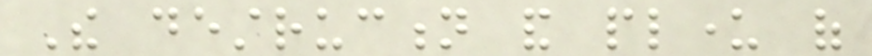The destruction and plunder of
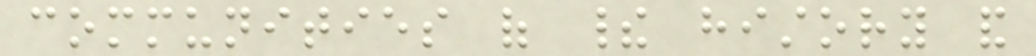communities of their history and
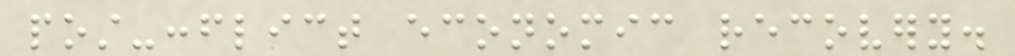post-conflict economic recovery.
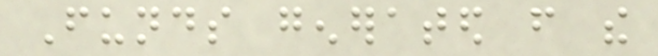Funds generated from the
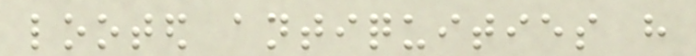looted antiquities have
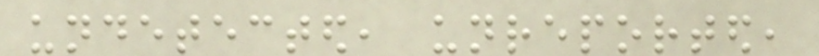undetected, unreported,
